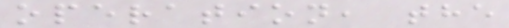operation, the
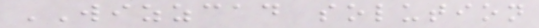WIZZCAD solution
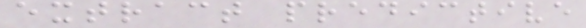extract predictive
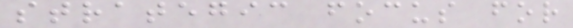strategic focus for
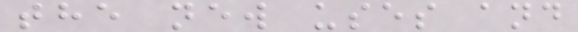the new uses and
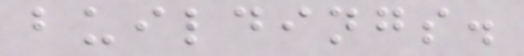buildings.
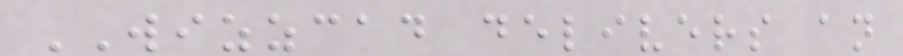WIZZCAD delivers an
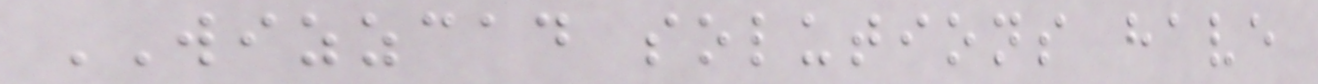WIZZCAD solutions have
